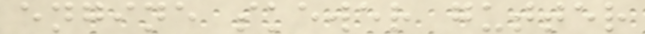engine skewer gutter
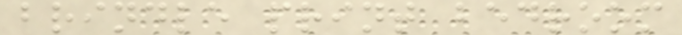brindle print bedroom
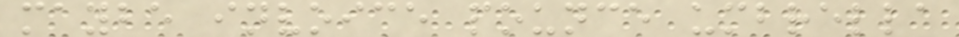maybe invoice pounce umbrella
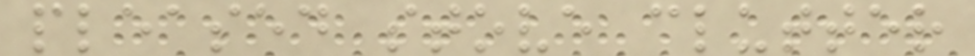pleased stove clutter
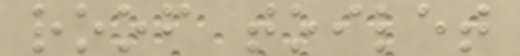roof toilet
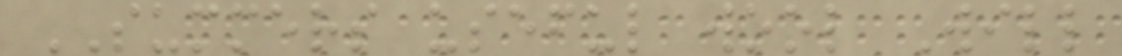SUMMERS useful wool Will
